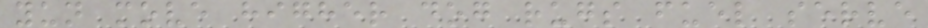yun move higher dog rugs fuel serve
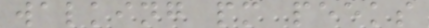walking pm peeks
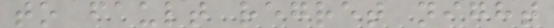to fault regret night
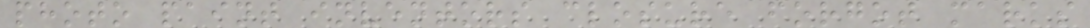photo paint inventors closure forgot marks
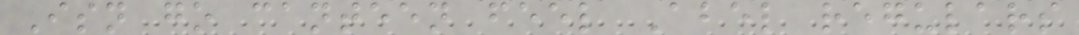Isn go canteen feel Abel regulars
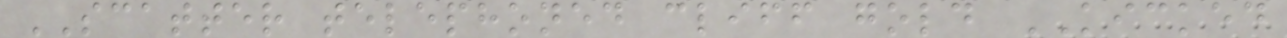SCATTER telephoned cliff gold KICKED
